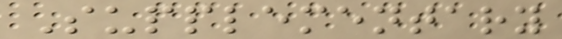Supplementary
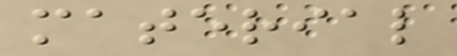material
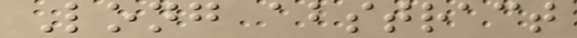Long abstract
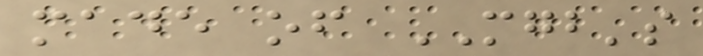made of MGB's
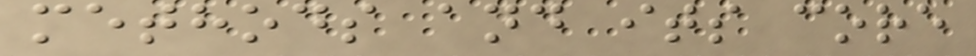methods and its core
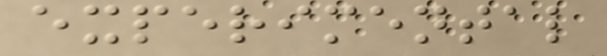experimental
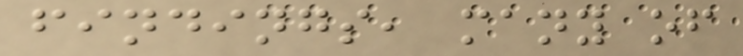findings, many of
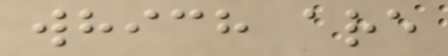which are
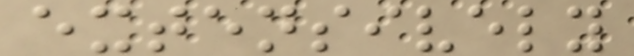extensively
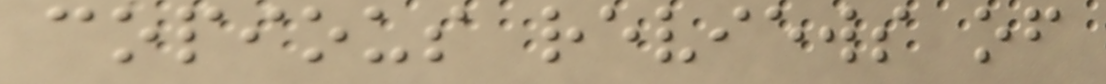copious reviews of
